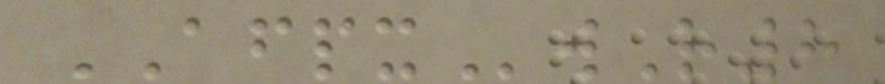AFPXwR8
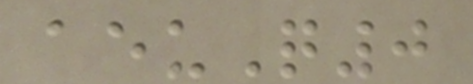aeuQ0
